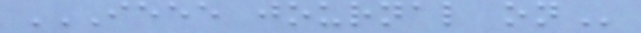IEEE JOURNAL ON
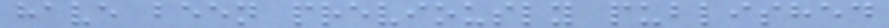have been previously published
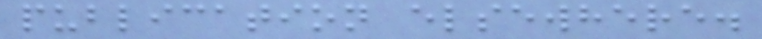publication elsewhere.
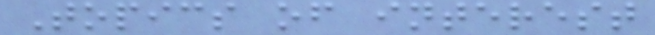Topics of interest
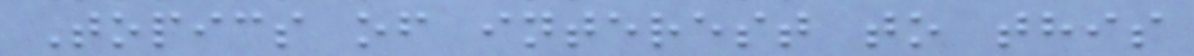Topics of interest to this
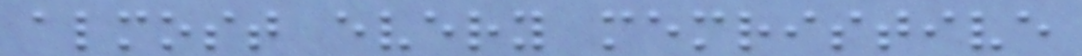almost every memristive
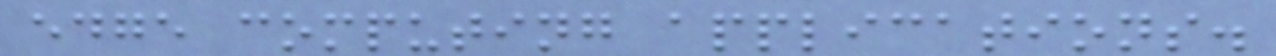edge computing applications.
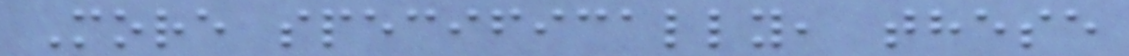More specifically, these
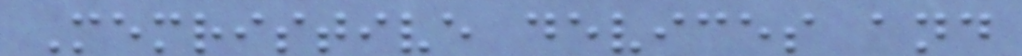Memristive devices and
